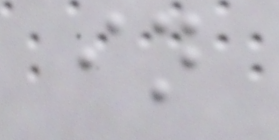in
